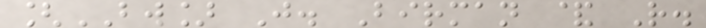[BW] J. Birman & R.
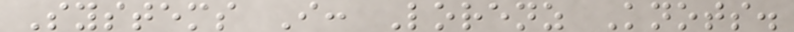Systems I: Lorenz Knots.
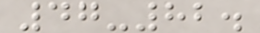47-82.
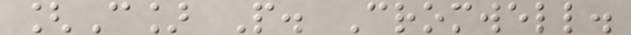[C] P. Cromwell.
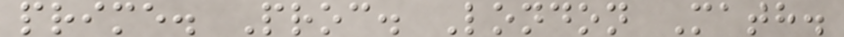prime. Proc. London Math.
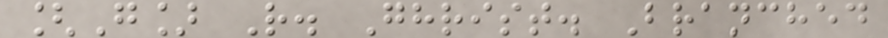[G] R. Ghrist. Branched
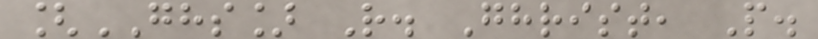[GHS] R. Ghrist, P.
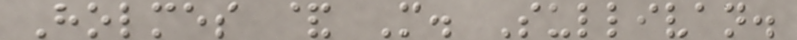Holmes & M. Sullivan.
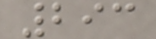293
